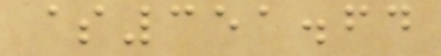$351.64
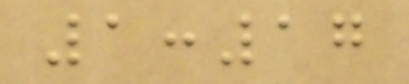1:17
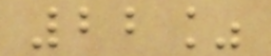22%
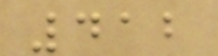412
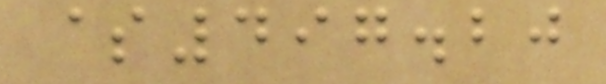$497.20
